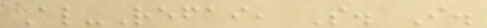Al-Refai, S. I.
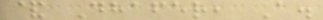& Dhafer, A.
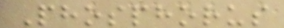Phosphorus
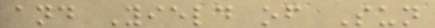and Yield of Sun
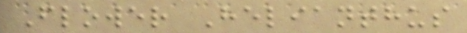Flower Helianthus
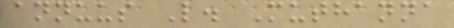annuus L. Muthanna
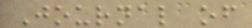Journal of
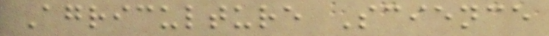Agriculture Science
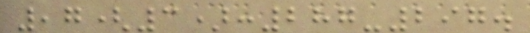,7(3):287-297.
